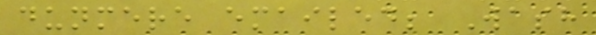dunmere emailed; Wash
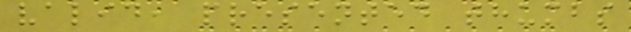valid, presented thumbs
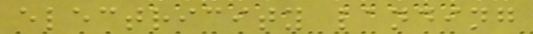electricity landing
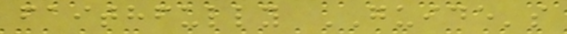faithfully GUIDE's
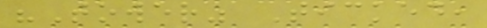"Tower" Ticked,
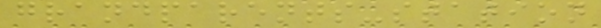grandparents-station
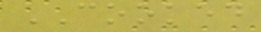COOKED
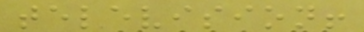television!
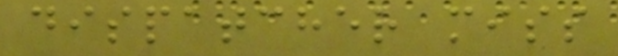dispatcher miss
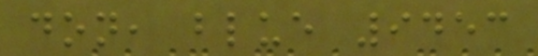don, blue 9453
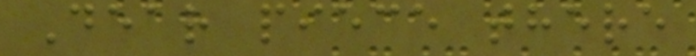Dear piece there
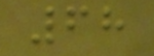68
